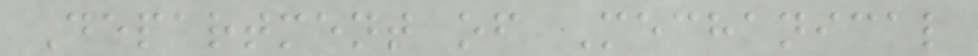Department of Mechanical
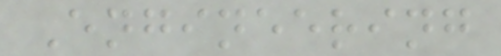Engineering
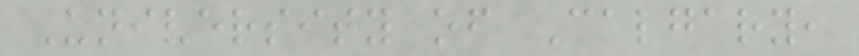University of Calgary,
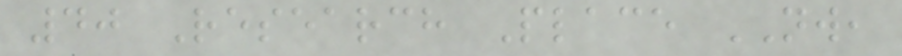40 Research Place NW,
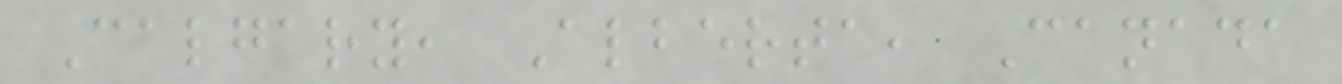Calgary, Alberta, Canada
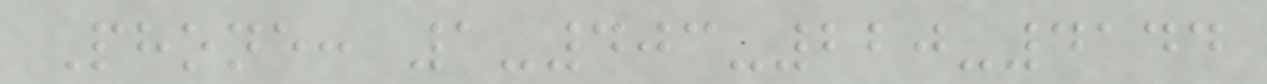Phone: 1-403-220-4144
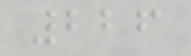226
